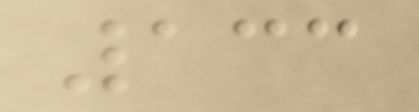133
